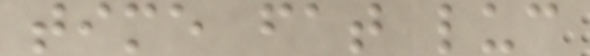time fat luc
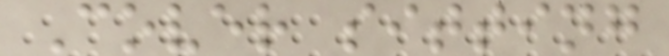Cover sitting
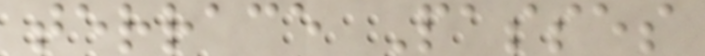terrace Passes
